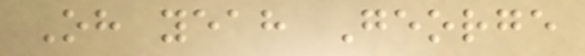Oh yeah George
